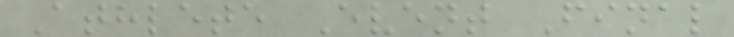Athlete Event Final
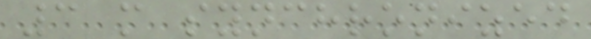3 m synchronized
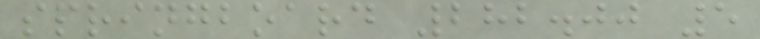springboard 282.00 5
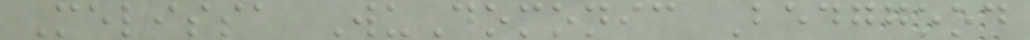Melissa WuDomonic Bedggood
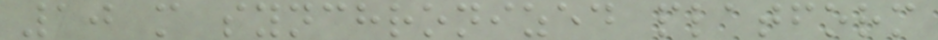10 m synchronized platform
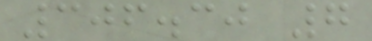306.30 7
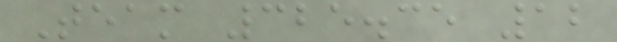Team 325.35 12
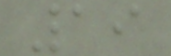19
